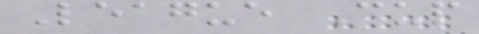League Cup
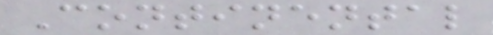Continental
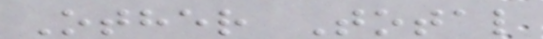Other Total
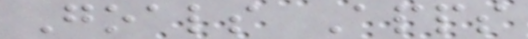Goals Apps
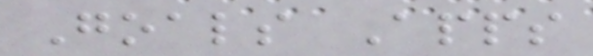Goals Apps
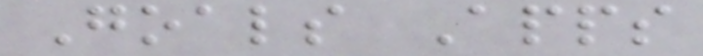Goals Apps
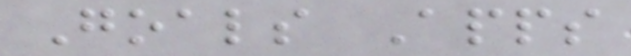Goals Apps
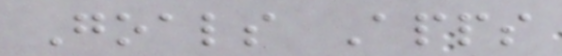Goals Apps
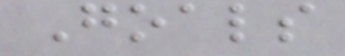Goals
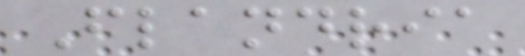Flandria
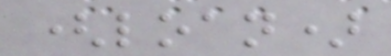(loan)
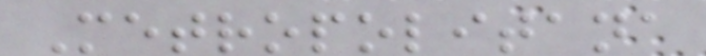Metropolitana
